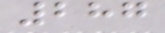287
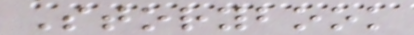Storybook
